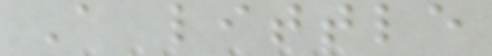A little
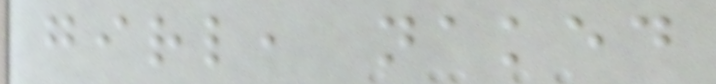girl, naked
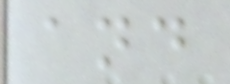and
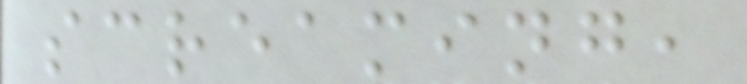screaming,
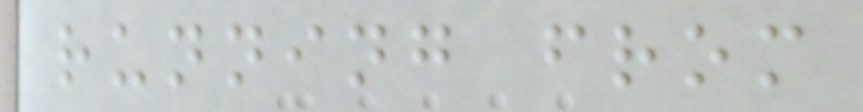running from
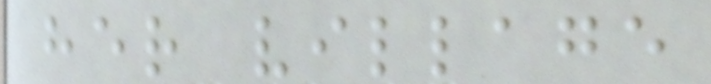her village
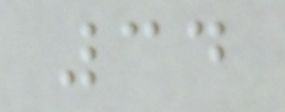34
